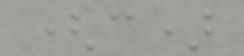(c)
